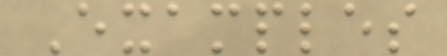Examples
